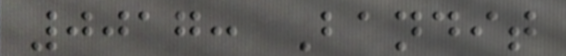0017: Bandit
